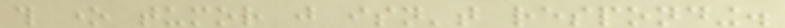this one tumor just isn't responding.
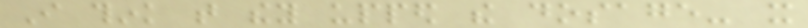I think that they upped the dosage- it
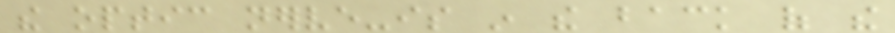the optic nerve-is in the back of the
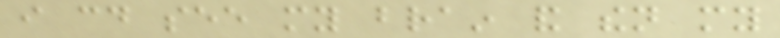i could see my brain and then my
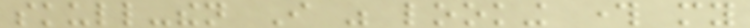skull-then I was looking through my
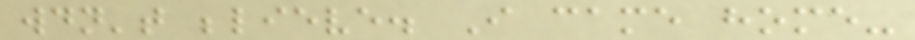wouldn't believe. I came home-
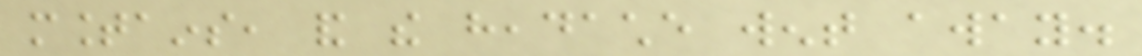mountains, and the headache went away.
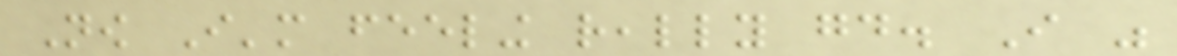Now I'm feeling really good. I was
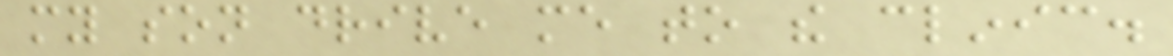my son drive me to the clinic.
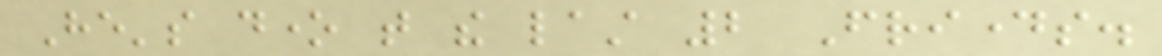He's done that the last 2 Fridays.
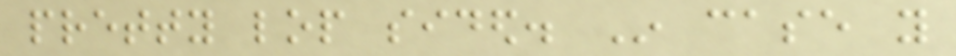pretty lop sided. In case you
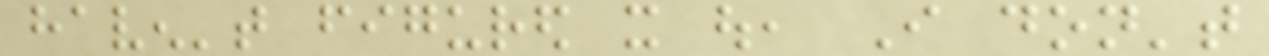haven't figured it out, I don't
